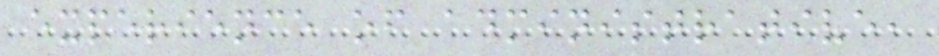experience of administrative,
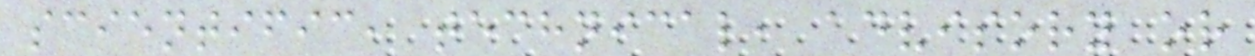scientific, technical, advisory or
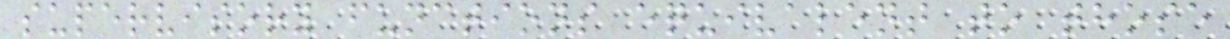supervisory functions equivalent to those
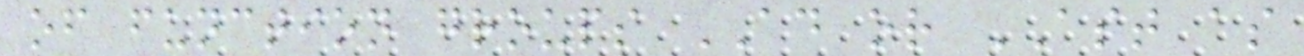of function groups AD or AST as
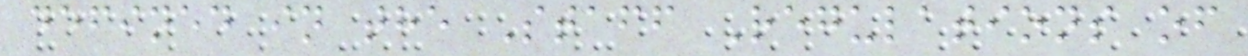defined in the Staff Regulations of
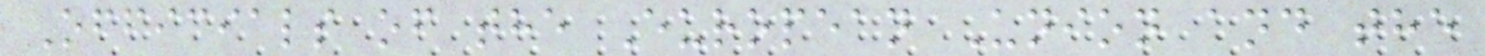Officials of the European Union and the
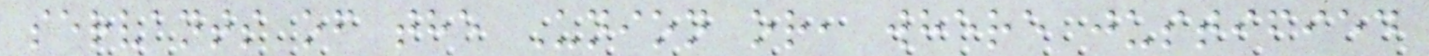servants of the Union or, where justified
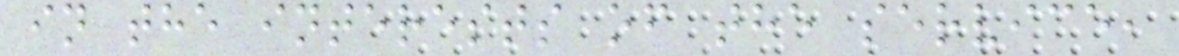in the interests of the service,
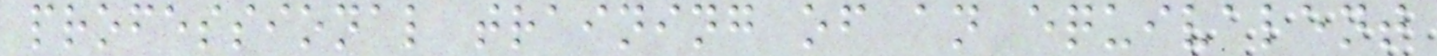professional training of an equivalent
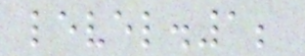level.1;
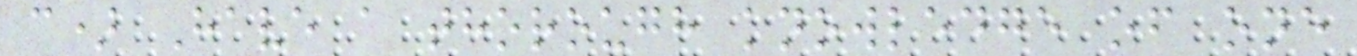c) Have a thorough knowledge of one
